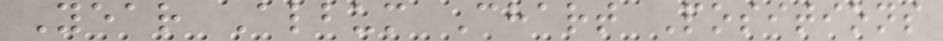Year Album Chart Positions
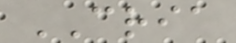CRIA
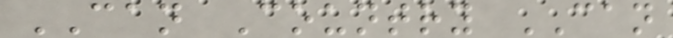CAN Country CAN
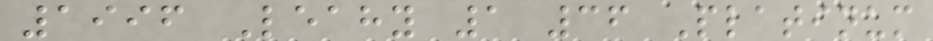1996 Leahy 1 36 Platinum
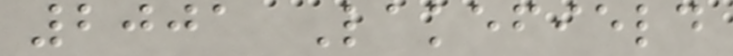2001 Lakefield
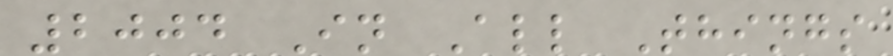2004 In All Things
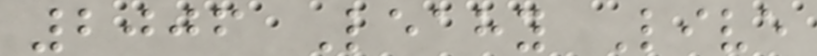2006 Leahy Live
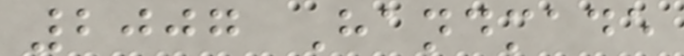2007 Handmade
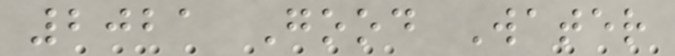2021 Good Water
